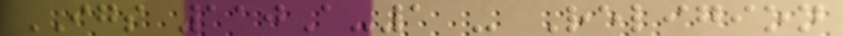IGS 110A-1 - Religion
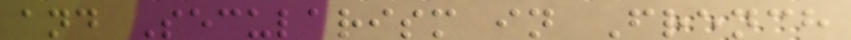and Secularism in French
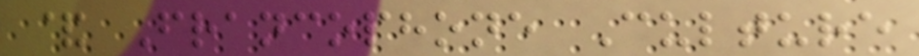& Francophone Culture
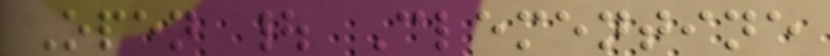Open | Clementine
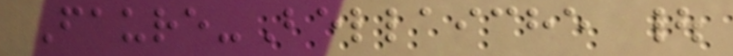Faure-Bellaiche |
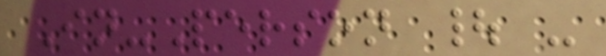In-Person | -
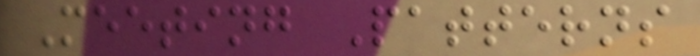Meeting Patterns
